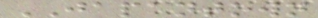JAPANTOWN
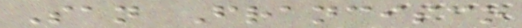San Francisco
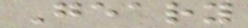Geary
